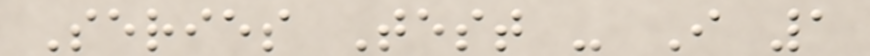Series Test - I 1
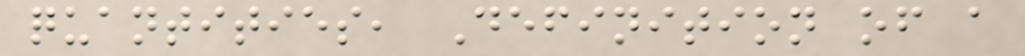quantities, Definition of a
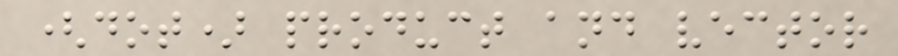(dot) product and vector
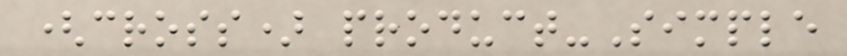(cross) product-Simple
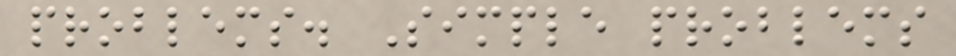problems. Simple problems
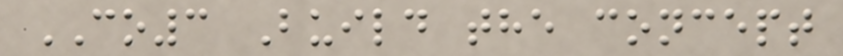CO3 Build the concept
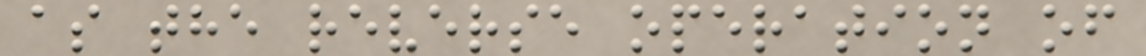as the reverse operation of
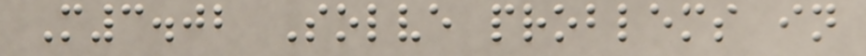M3.02 Solve problems in
